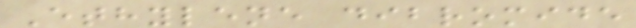Ethylene dibromide
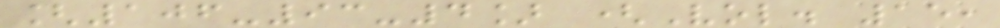[106-93-4] (Vol. 15,
